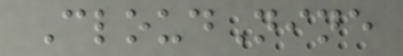CloudNine
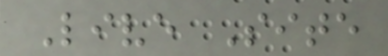Live Site
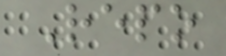Repo
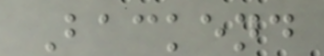Backend
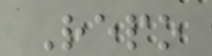Repo
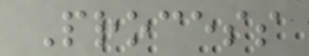Process
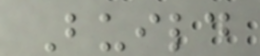Build
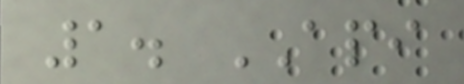1. API
